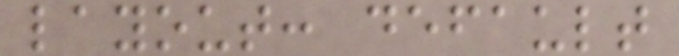layout: default
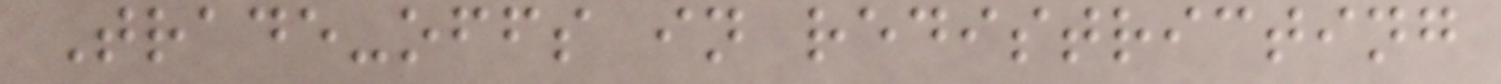Trade-offs in redistricting
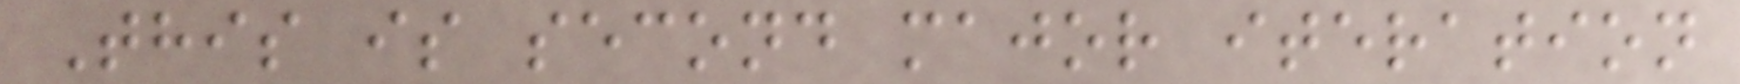This is second major iteration
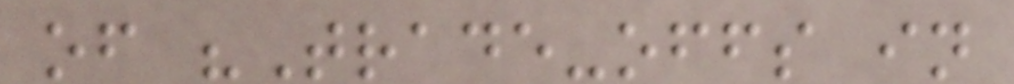of "Trade-offs in
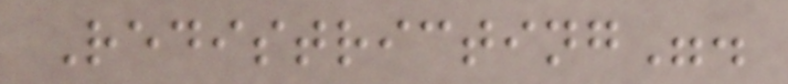Redistricting".
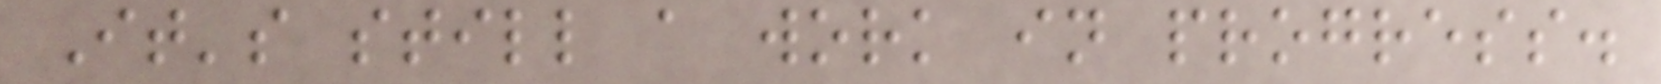It's still a work in progress.
